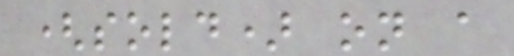(sold) on a
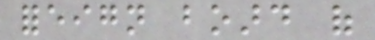foreign board of
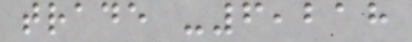trade -6,218
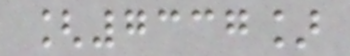[7337]
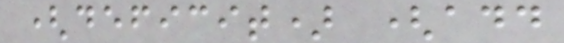(deficit) (add
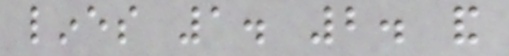lines 1. 2. and
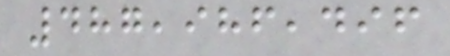487,986,496
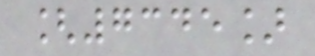[7345]
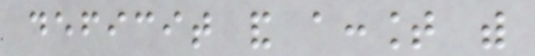deficit and account with
